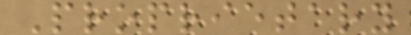Proprietary
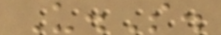U.S.
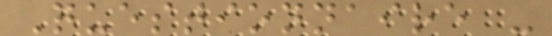Questionnaire -
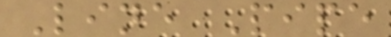Line Pipe
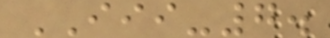III-7.
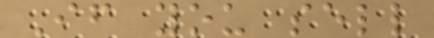If you sell
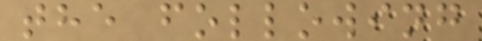the following
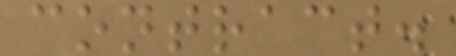contract.
